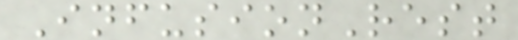InfusionRest
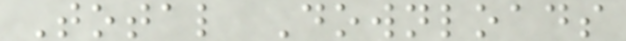Total Downloads
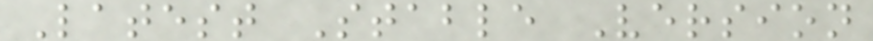Latest Stable Version
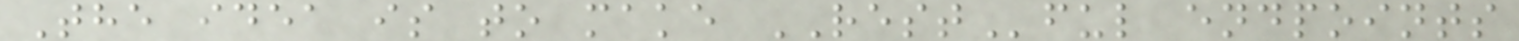The idea is to make RESTful endpoints
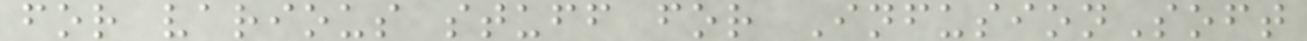for various stuff for InfusionSoft
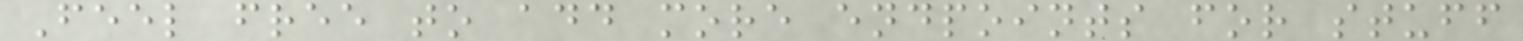Feel free to add more endpoints for stuff
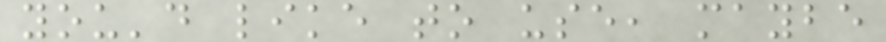you'd like to use, maybe
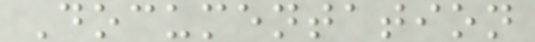Documentation
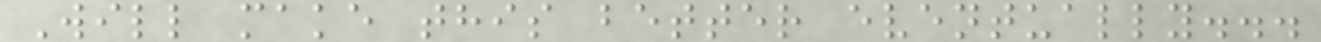Will make this better eventually...
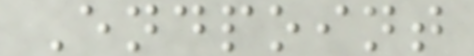Endpoint
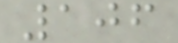106
